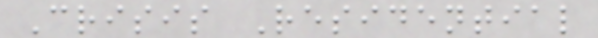Crisis Residential
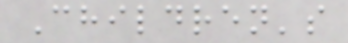Children's
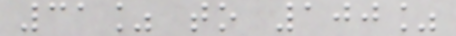31% to 100%
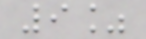9%
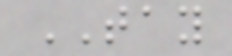TAY
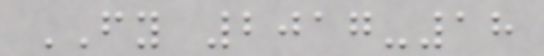FY 2017-18
